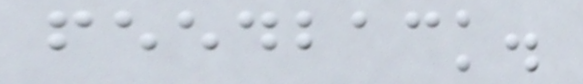feedback.
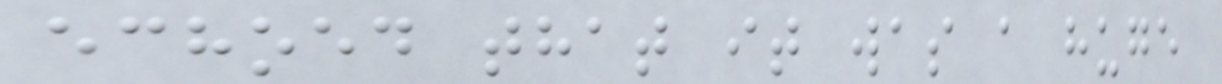echoed that it was a huge
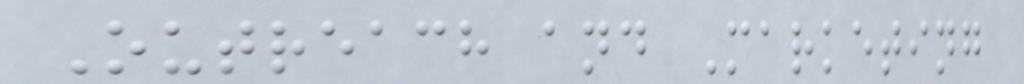Outreach and Marketing
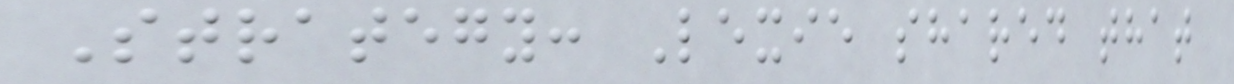Strategy: Lexie shared that
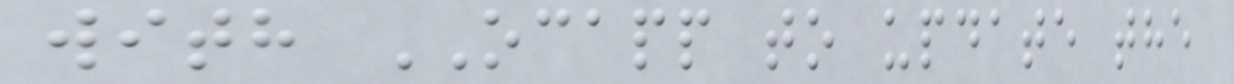with OCAPP to update the
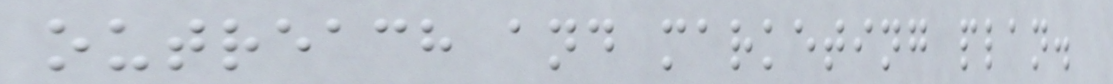outreach and marketing plan.
